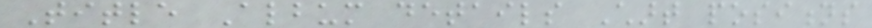Title Album details Chart positions
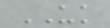UK
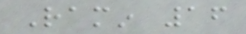Ramin 16
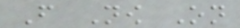From Now On
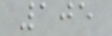105
